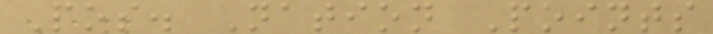Pos. Nation Points
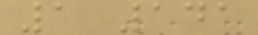1 141
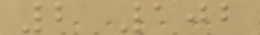2 102
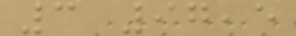3 97,5
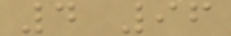4 96
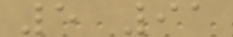5 91
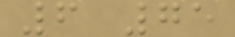6 75
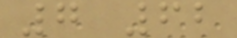7 62
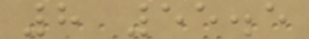8 55.5
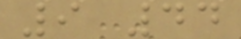9 44
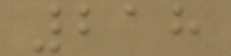218
